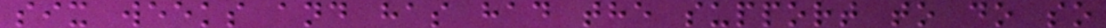six weeks and has had the support to do so
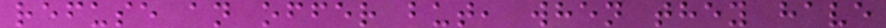refuse an offer but, when they have
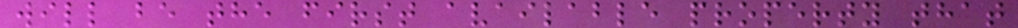will be the first available property that
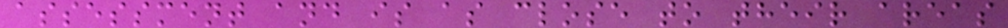assessment and is as close to their areas
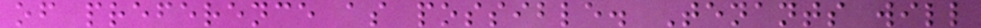of preference as possible. Tenants will
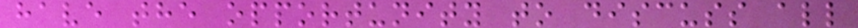have the opportunity to discuss all
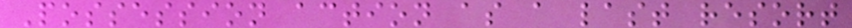Possession action as a last resort
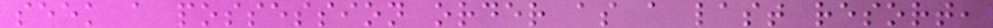seek a possession order as a last resort,
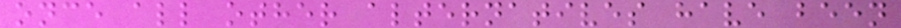once all other alternatives have been
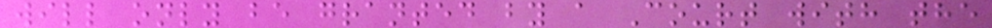will only be granted by a Court with the
